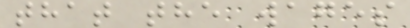that the wages
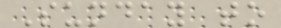Sunday to
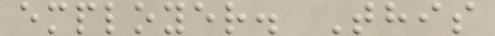employer. This
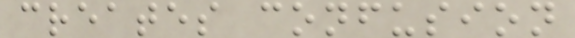creates confusion
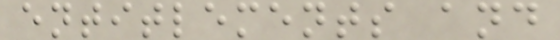entitlements and
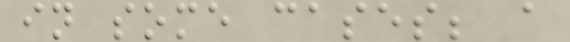in some cases; a
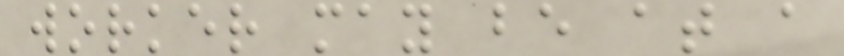worker may be at a
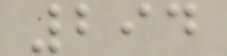294
